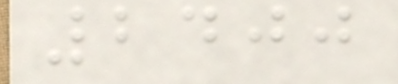2400
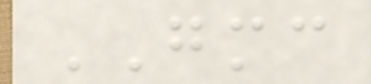GMC
